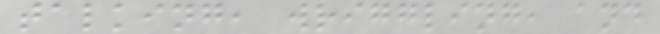talking, wriggling, and
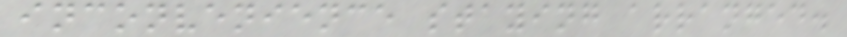inconvenience staying arranged.
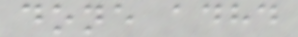done adhd
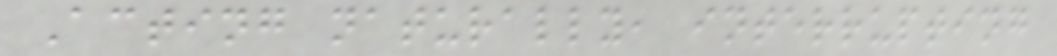Acting naturally, interrupting
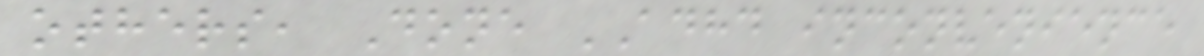others, Done ADHD inconvenience
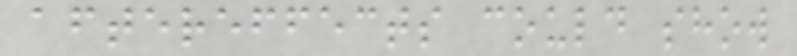aftereffects could show
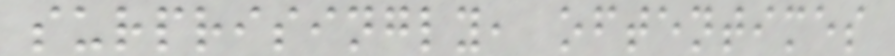surprisingly, oftentimes
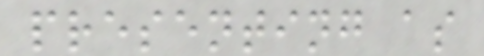presenting as
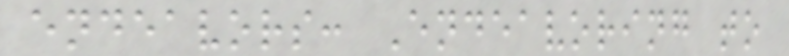endeavors: Endeavoring to
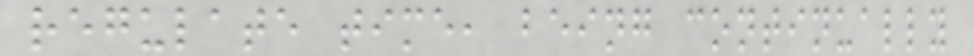regulate time, being continually
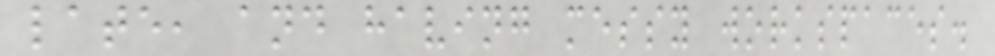late, and having messy workspaces.
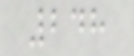248
